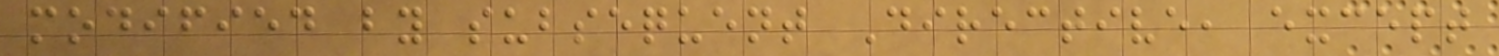modified by subsequent Directive, except
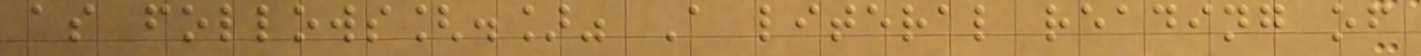as follows[.]" A literal reading of
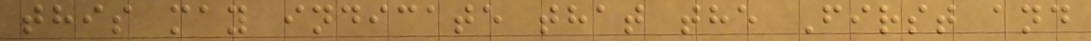this may indicate that the First and
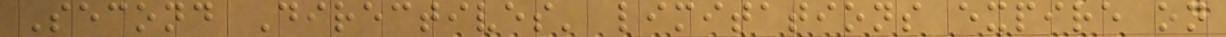Second Directives' limitations expire on
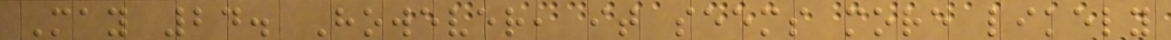May 24. However, it seems more likely
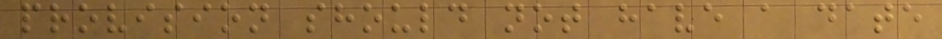provision should not have a date
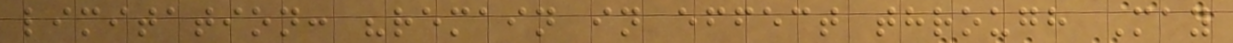limitation: "remain in effect through May
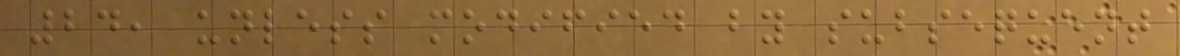24, unless modified by subsequent
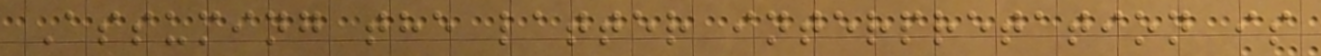Assuming the latter interpretation is
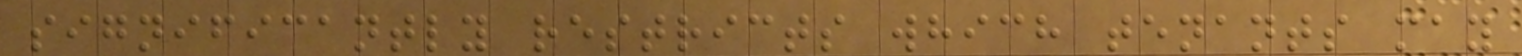significantly restricts which tenants may
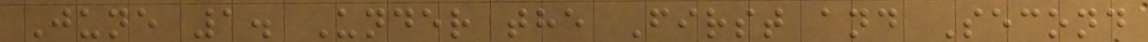June 1. Under the First and Second
